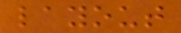layout
